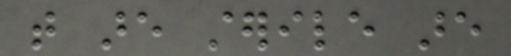that are sterile are
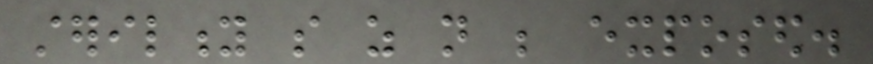sterility so as not be exposed.
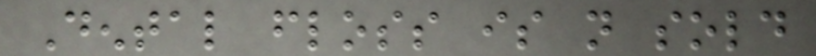Dental floss is not sold
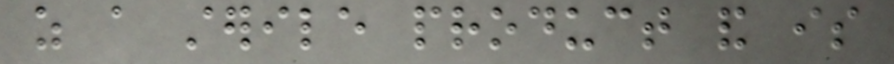as a sterile product and is
